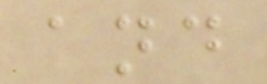and
